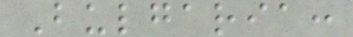Bulgaria:
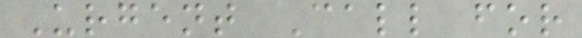Urgent Call for
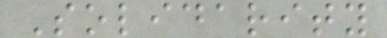Solidarity
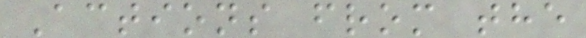Actions from the
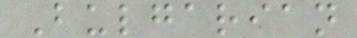Bulgarian
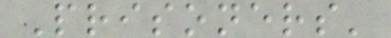Prisoners'
